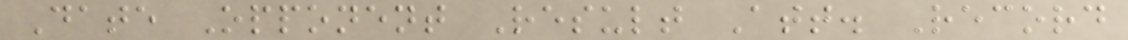Date Opponent Result Att. Record
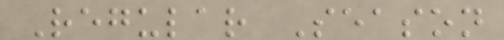Regular Season
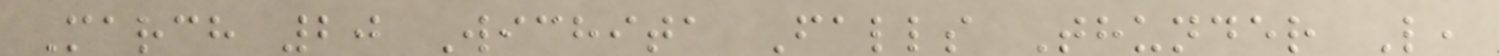March 20 Wichita Falls Thunder L,
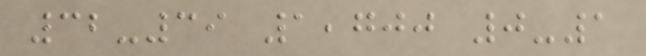32-39 1,700 0-1
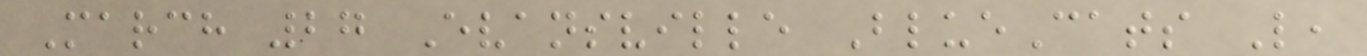March 27 Evansville BlueCats L,
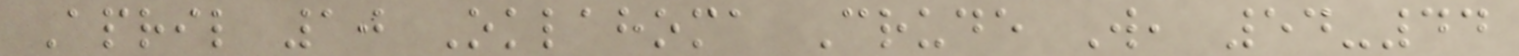April 10 Oklahoma Crude W, 54-44
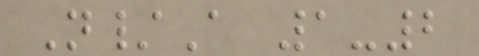N/A 1-2
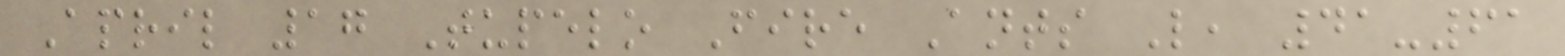April 17 Tupelo Fire Ants L, 41-61
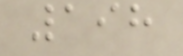198
